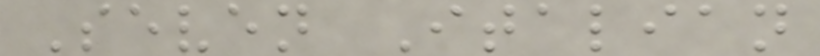Seven Italian
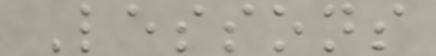Lessons
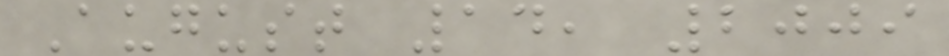August 14, 2009
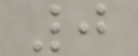0
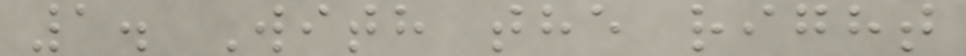1. With the right
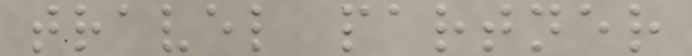travel partner
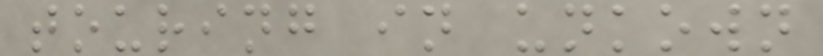touring in unkown
